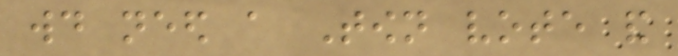would need a Town vote and
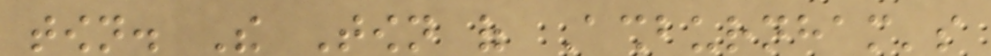town. The Town of Ashburnham's
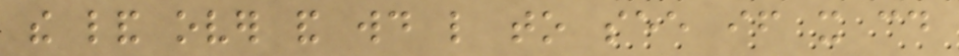the land over and would like to see if it could
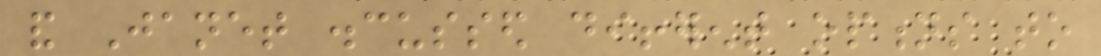and Janet discussed different options to
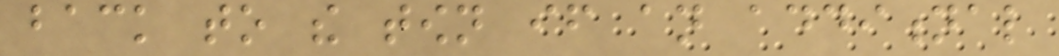back to the town if an additional
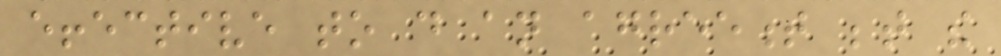effective to do an agreement between the
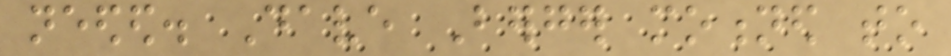needed. Dave Berger motioned to
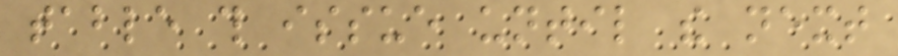table this issue until the next
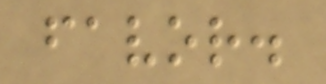favor.
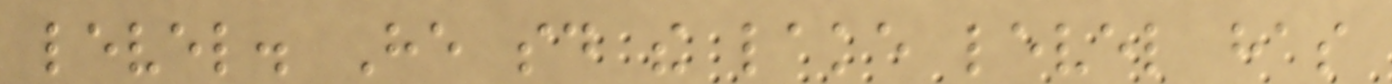level. He said the lake level has
